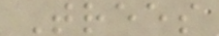Trees
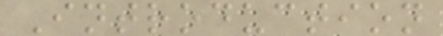Introduction
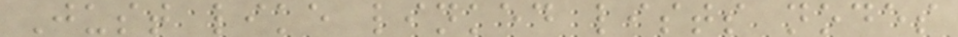Just like linked lists nodes
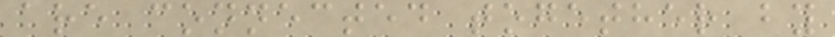are connected together by
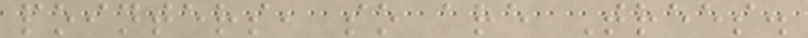pointers, so are Trees.
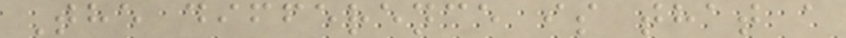The difference is that a
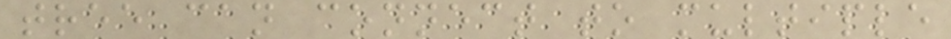tree can connect to multiple
